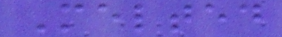Melted
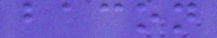bacon
